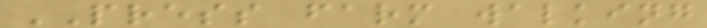PRESS farm walking
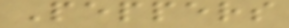Peppers
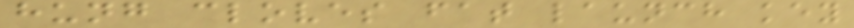hung cloves fat launch key
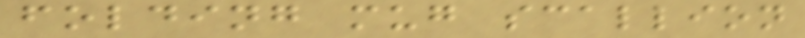folding mug scallion
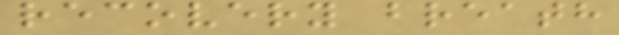recovery breath
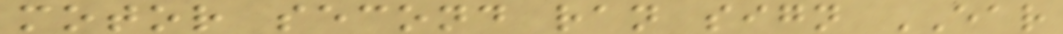motor second ran sign EAR
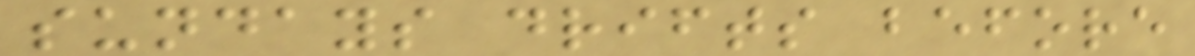sundays drifts before
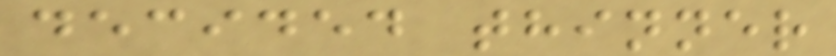decided thinner
